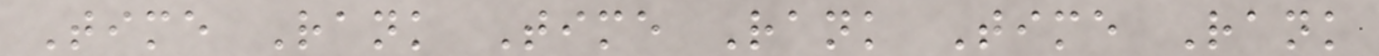Time Rank Time Rank Time Rank
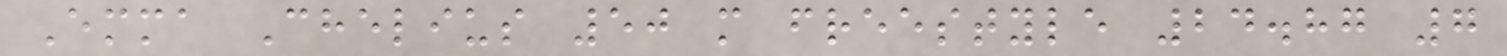Emma Chelius 50 m freestyle 24.87 7
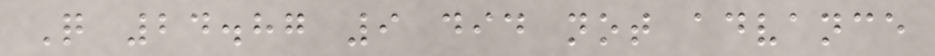Q 24.87 9 did not advance
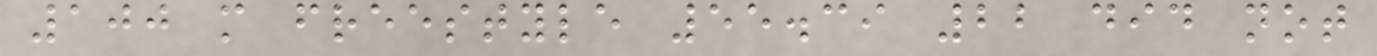100 m freestyle 55.39 22 did not
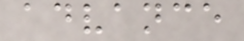advance
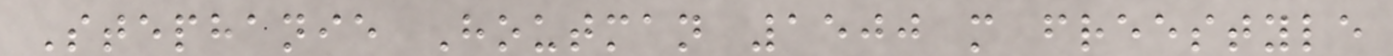Stephanie Houtman 1500 m freestyle
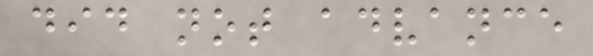did not advance
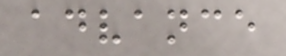advance
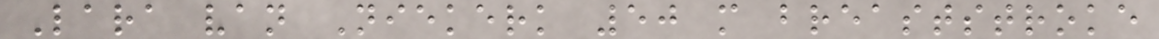Lara van Niekerk 50 m breaststroke
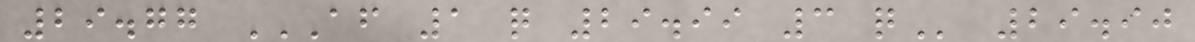29.77 AF 1 Q 29.99 3 Q 29.90
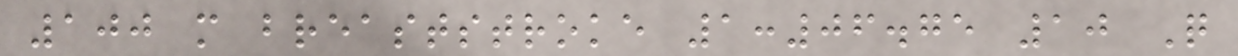100 m breaststroke 1:06.75 10 Q
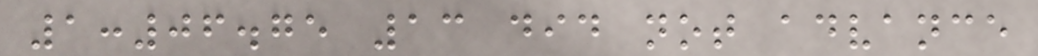1:06.75 13 did not advance
